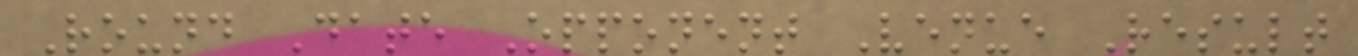Round Date Opponent Venue Result
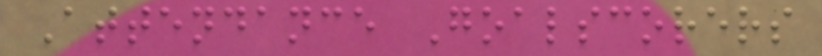Attendance Goalscorers
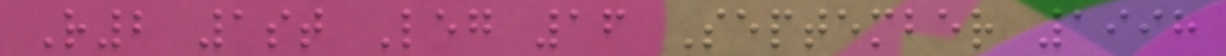R2 1st Leg 16 September 1998
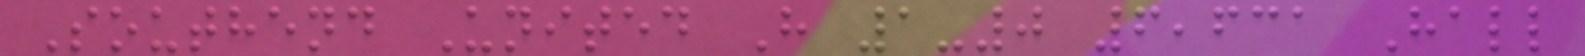Southend United H 1-0 6,631 Hall
